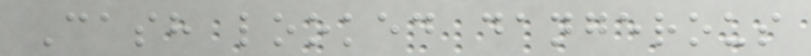Cash looked dangerous
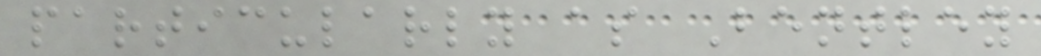particularly as Bentley
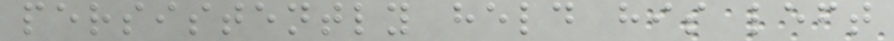persistently held his left
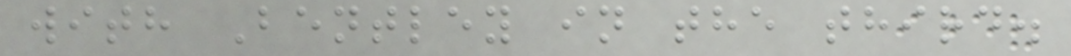with Bentley in the third.
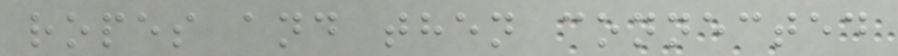ropes and then connected
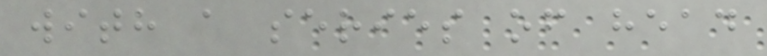with a series of head
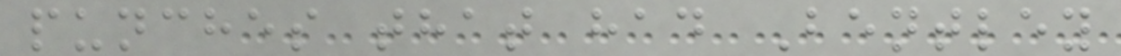punches that had Bentley
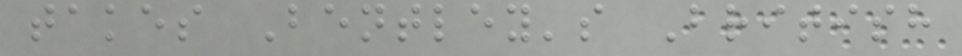takes Bentley's British
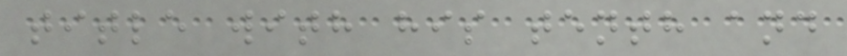title with his tenth and
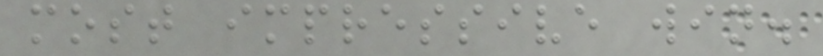most impressive win.
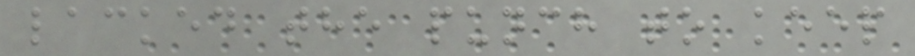lacked the punch to keep
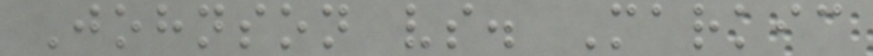Johnson vs. Markic
